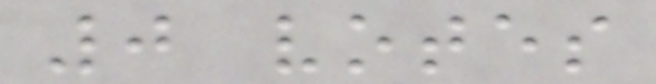0 votes
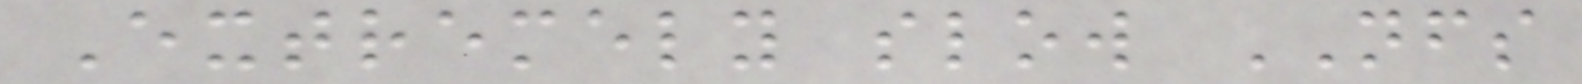Extremely slow NFS
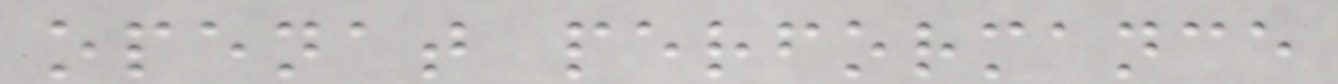openat performance
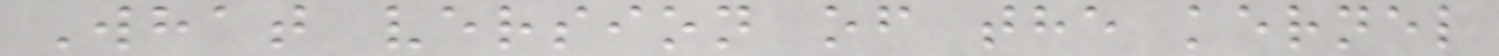What version of the kernel
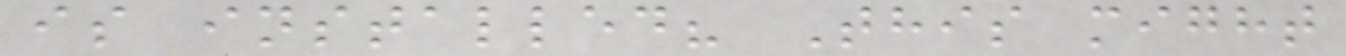is installed? This might
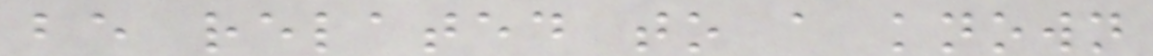be related to a known
